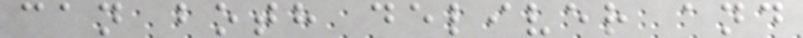can both deliver and
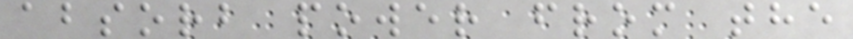absorb power from the
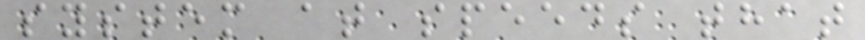system at speeds that
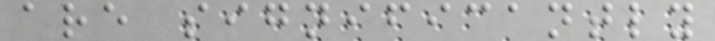are significantly
